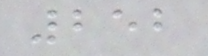252
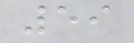59
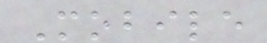Mobile
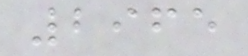2965
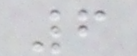6
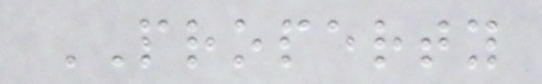PROPERTY
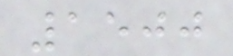1500
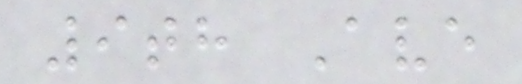9th Ave
